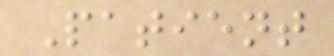Patient
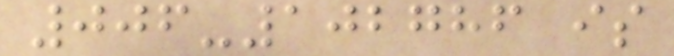006-102786 is
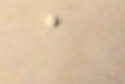a
